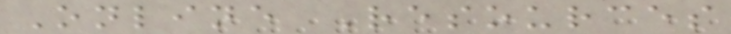Online Resources
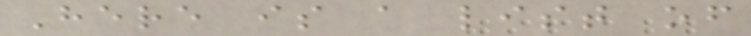Here is a list of
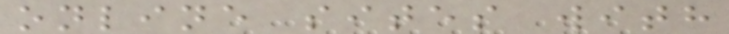online sites with
